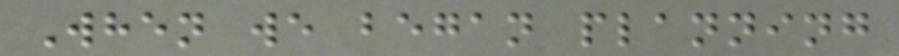When we began planning
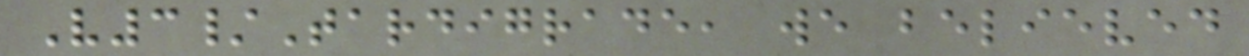V3/Tardigrade, we believed
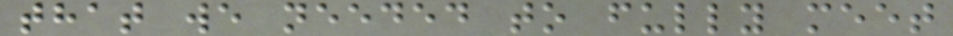that we needed to fully meet
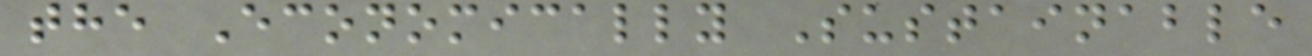the Economically Sustainable
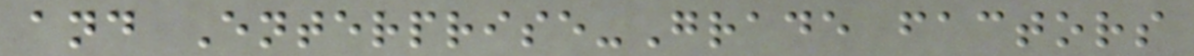and Enterprise-Grade factors
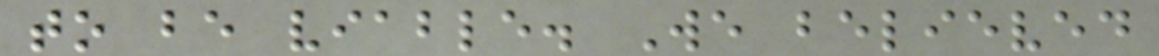to be viable. We believed
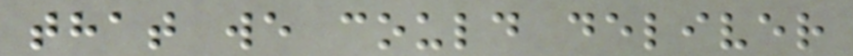that we could deliver
